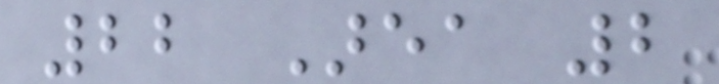22 Area 2
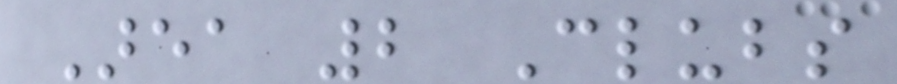Area 2 Clubs
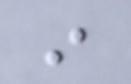in
